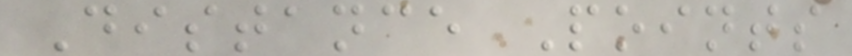Distance Points
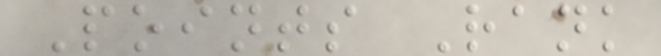Points Rank
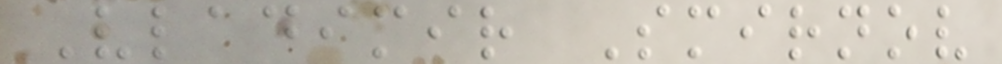Vladimir Smirnov
